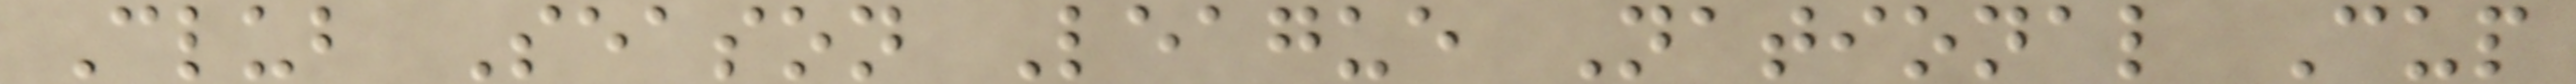Club Season League National Cup
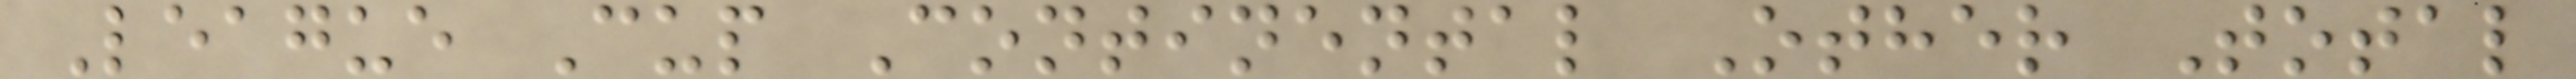League Cup Continental Other Total
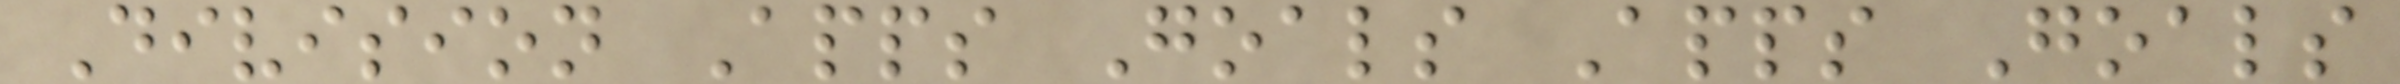Division Apps Goals Apps Goals
